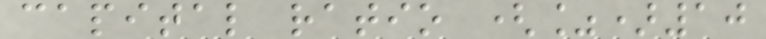capital ratio (%)10
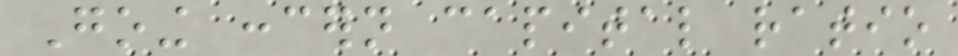Going concern capital ratio
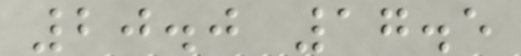20.0 17.5
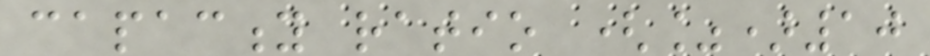capacity ratio (%)10
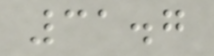31.7
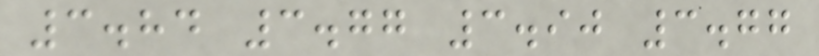3.84 3.77 3.90 3.77
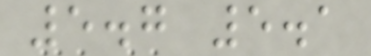5.7 5.1
